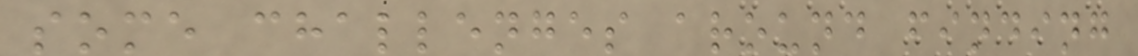some challenges around finding
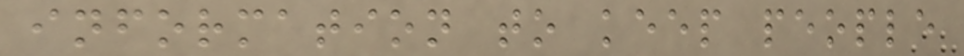information to keep people
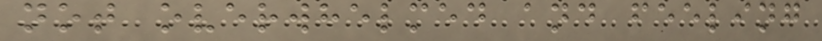not overwhelmed and feeling
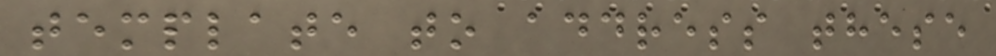template to address these
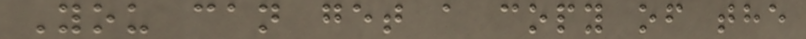You can get a copy of the
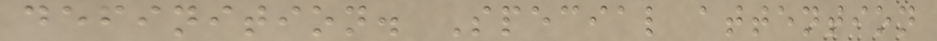definition. Special attention
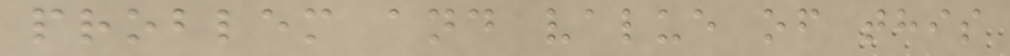problem and value of this
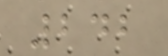242
